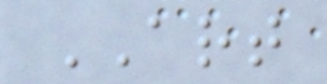ART
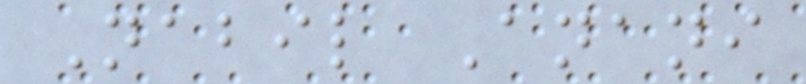Nabil Anani
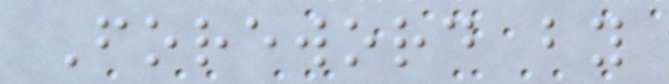Foreword by
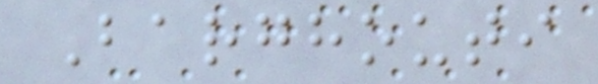Barghouti
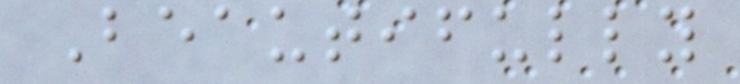Beautifully
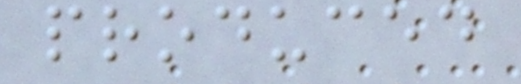produced
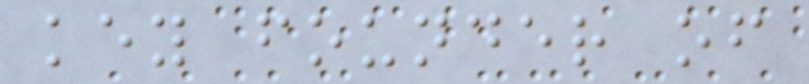key founder of
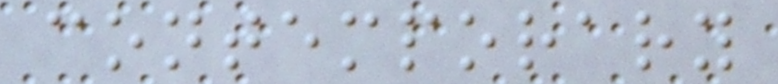contemporary
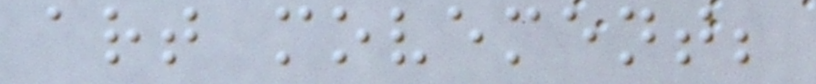art movement;
